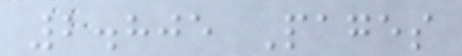2.805 Pages
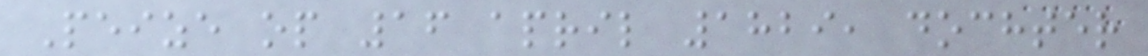Peize op 16 april 1829, dochter
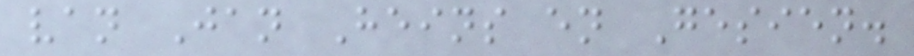van Jan Heins en Gesien.
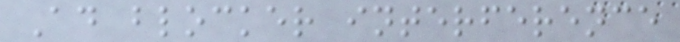Ad blocker interference
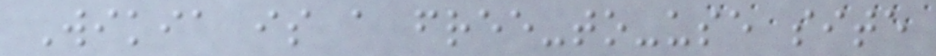Wikia is a free-to-use site
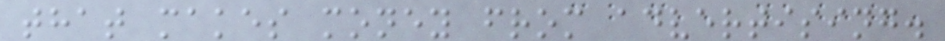that makes money from advertising.
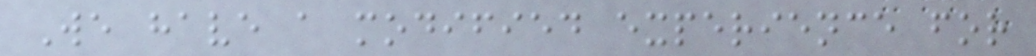We have a modified experience for
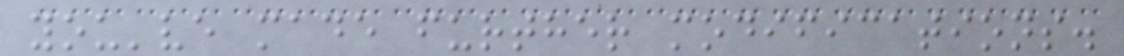you've made further modifications.
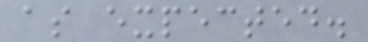as expected.
